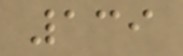139
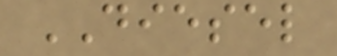DIESEL
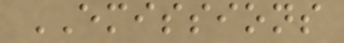EMISSIONS
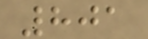801
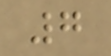7
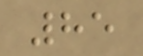85
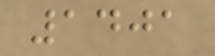1401
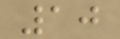10
